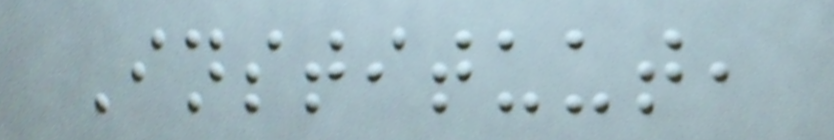Instituut,
